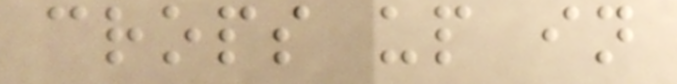crops up in
